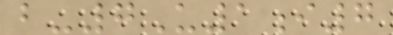b-7U1i7
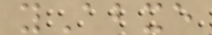yAbxe
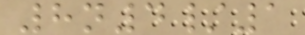8n4/1
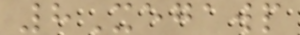8Xegawp
